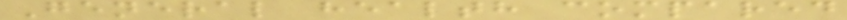General health compared
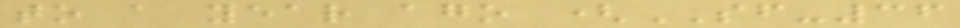to a year ago (SF-36
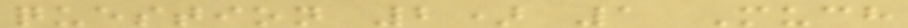question 2) 1 Much
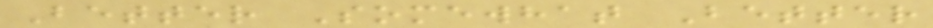Better Somewhat Better
